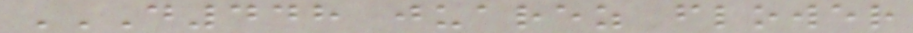D448 JUAREZ FLOWER
